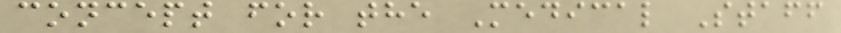concept for the Medical Staff
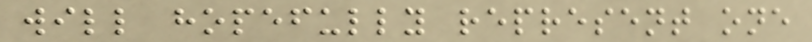will hopefully represent one
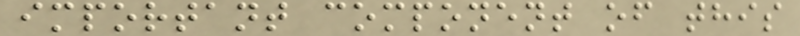important component of this
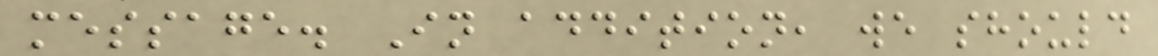message. In addition, we should
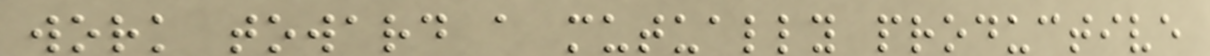work toward a mutually productive
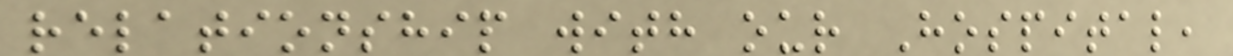relationship with our Hospital,
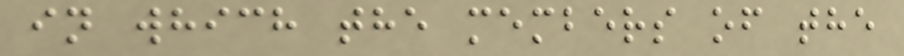in which the members of the
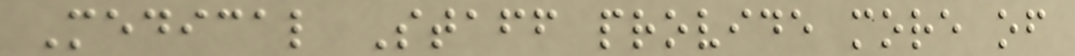Medical Staff provide more of
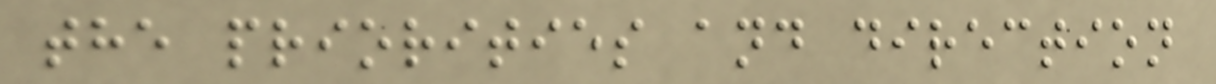the priorities and direction
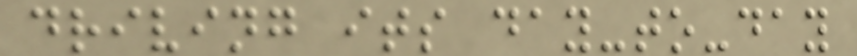driving its day-to-day
